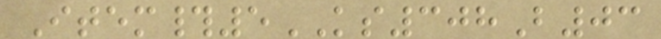Item#5KS308B03
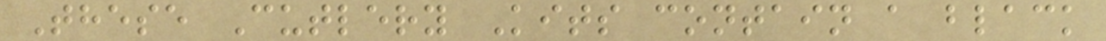These Cutlery Kits contain a black
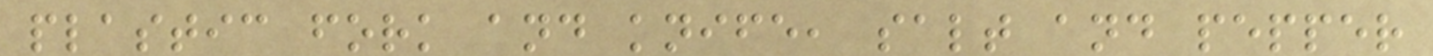plastic fork and knife, salt and pepper
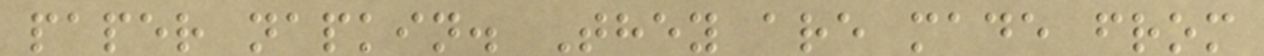paper napkin. They are made from
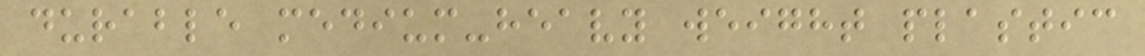durable medium-heavy weight plastic
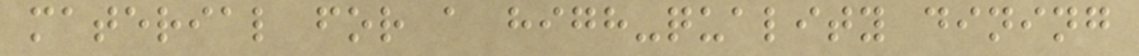material for a high-quality dining
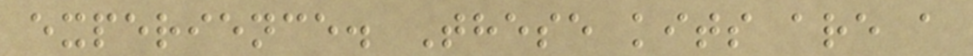experience. These kits are a
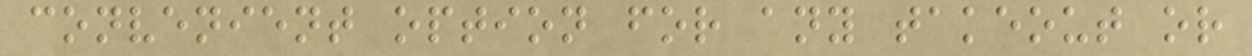convenient option for any takeout or
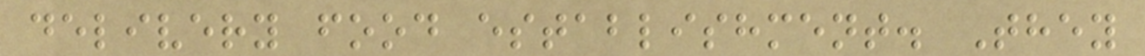delivery food establishment. They
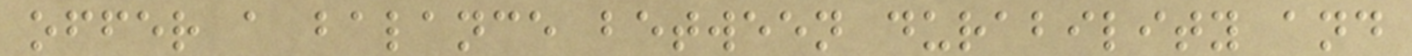offer a balance between durability and
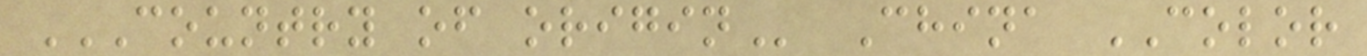COUNTRY OF ORIGIN China COLOR
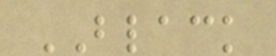BLACK
